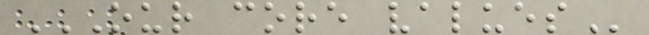OUR CORE VALUES
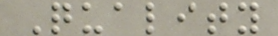Quality
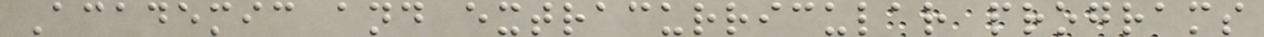Academic and extracurricular programs
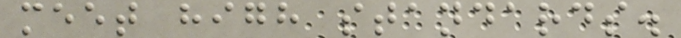meet high standards.
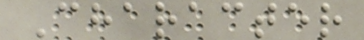Character
